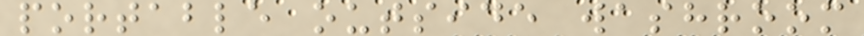portable outside washroom
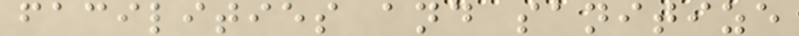facilities and sanitize
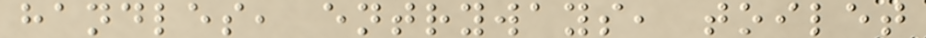handles, entryways, toilet
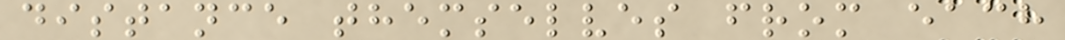distance themselves from each
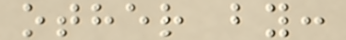other by:
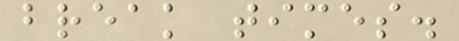break times.
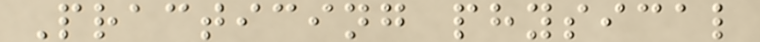Practicing physical
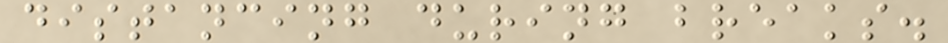distancing during breaks.
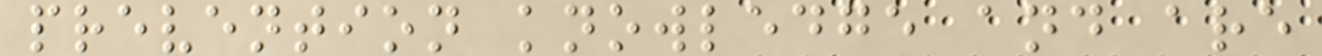prevention knowledge and are
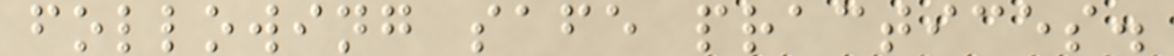following safe practices.
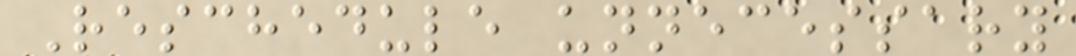Reschedule unnecessary
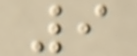9
